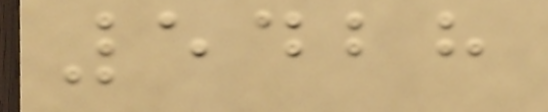5428
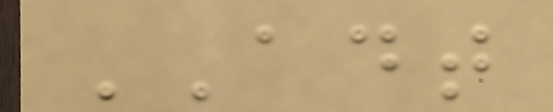ADT
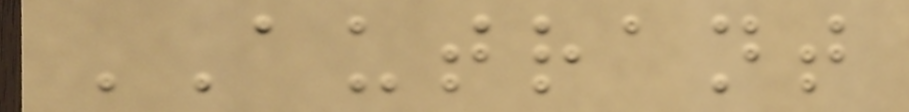AUTRANT
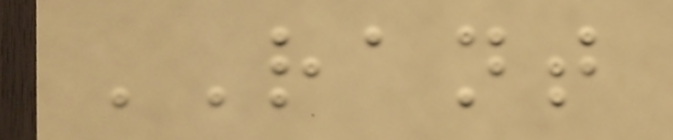RANT
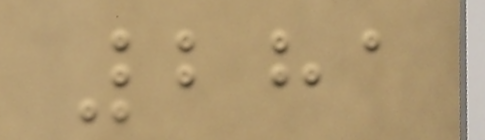281
